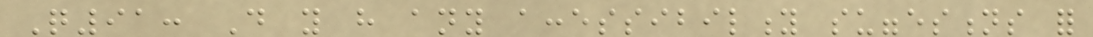Q91: Do you have any accessibility suggestions for
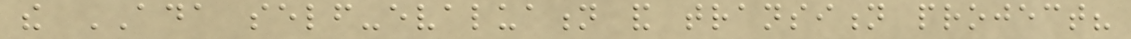the ADA self-evaluation and transition project?
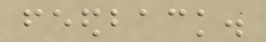feedback.
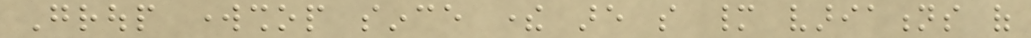Group workshop since there are so many variations of
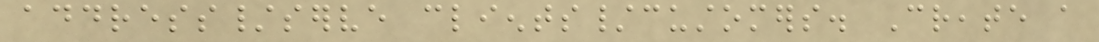address/serve clients/customers. Create a
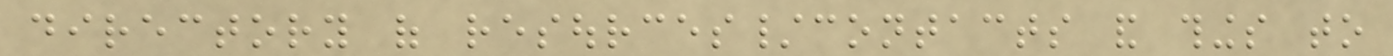directory of resources/contacts and things to
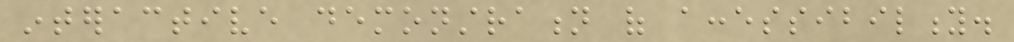interactive demonstration of accessibility.
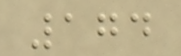174
